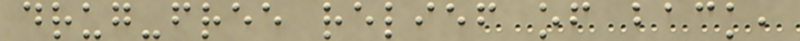drug-free relief of back,
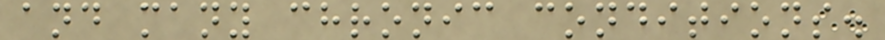and many chronic conditions.
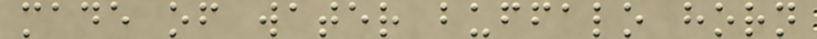made of water buffalo horn
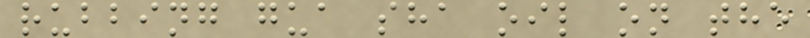rubbing gua sha oil on the
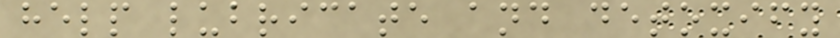help lubricate and detoxify
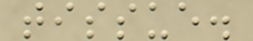tissue.
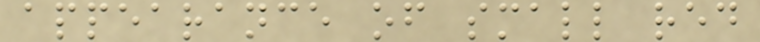appearance of small red
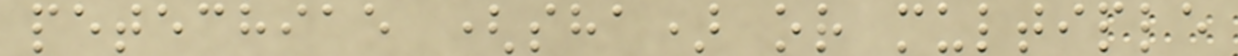petechiae (sha) or multiple
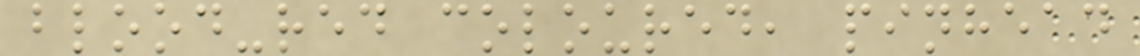blood-red coloured, pinhead
